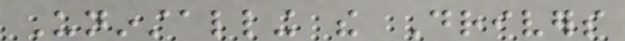Uninstalling the Drivers
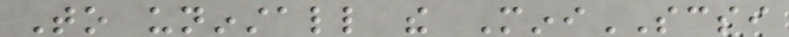To uninstall the MiniSCSI
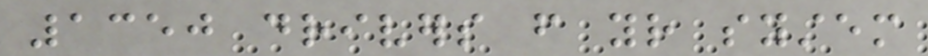1350 drivers from your system
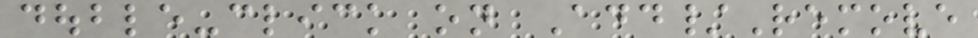double-click on Add/Remove
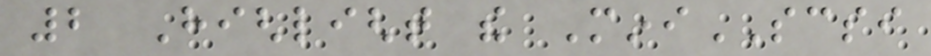2 Highlight the MiniSCSI
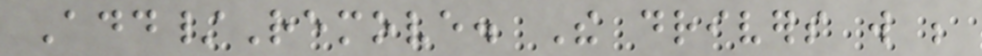Add/Remove. The drivers will be
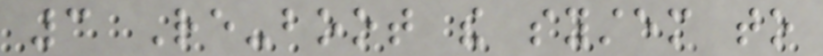3 Re-boot the system to
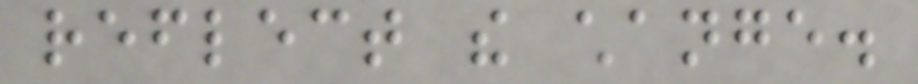reflect the change.
